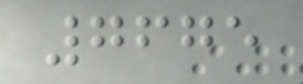7675
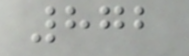872
